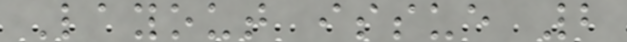Layout issue 2
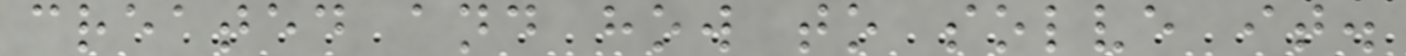created and how to solve it.
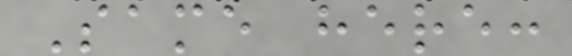Same here:
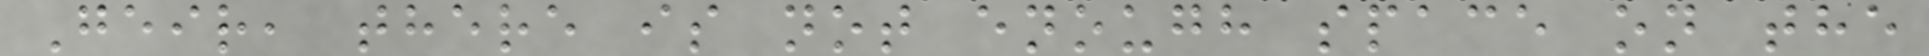Geir, there is not enough space on the
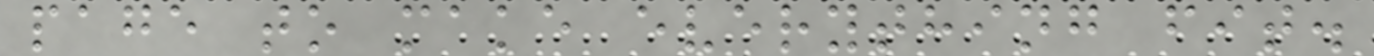page to make everything fit.
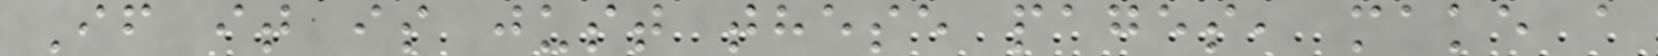If it is just these pages, make a
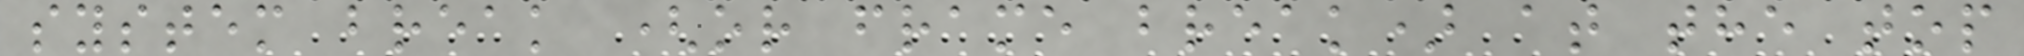system break (or frame break) at the top
